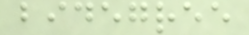bidegree
